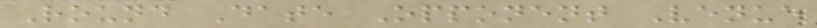Round Date Opponent Venue
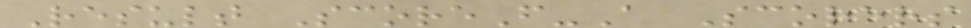Result ScoreF-A Scorers
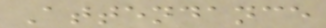Attendance
